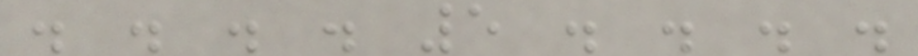. . . . 5 . . . .
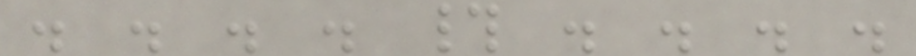. . . . # . . . .
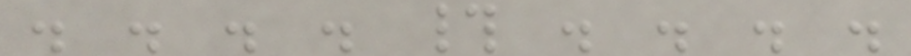. . . . # . . . .
